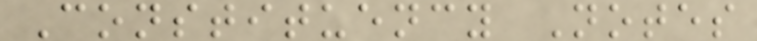Constituency Notes
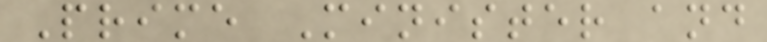Prime Minister and
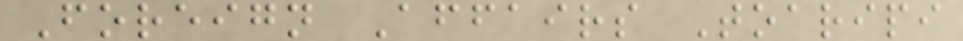Foreign Affairs Toaripi
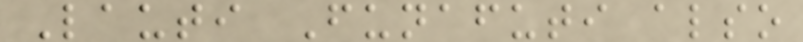Lauti Funafuti also
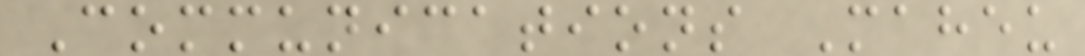Communications Maheu
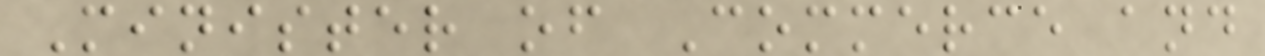Minister of Commerce and
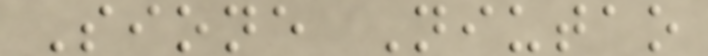Sione Niutao
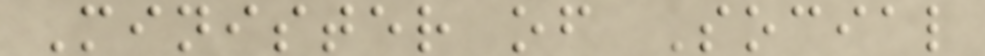Minister of Social
